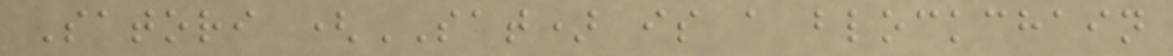Satori (SAT) is a blockchain
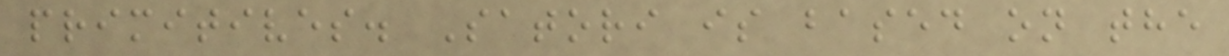primitives. Satori is based on the
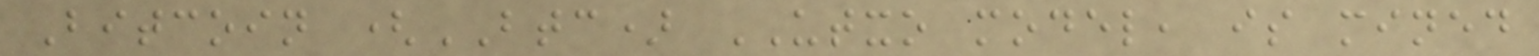Bitcoin (BTC) UTXO model, is mined
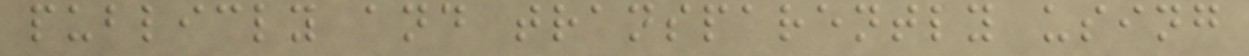publicly and transparently using
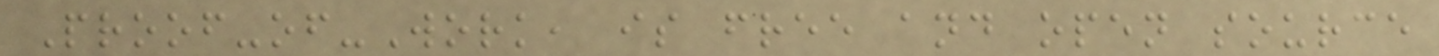Proof-of-Work, is free and open source
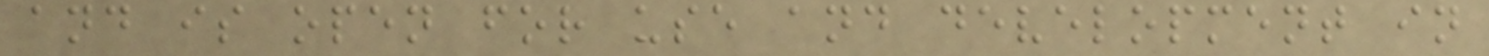and is open for use and development in
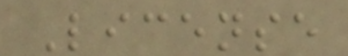License
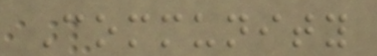Community
